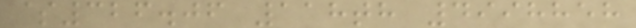$326.06 118th 4998858
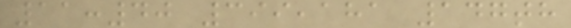11:40 399,181 147th
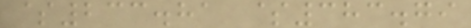$233.81 $383.79
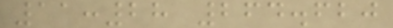11:28 264.620
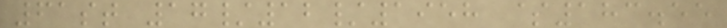61st 17/12/1958 $183.55
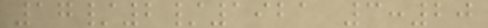17/2/1921 3:20
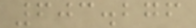603.276
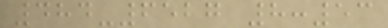484-6527 8:53
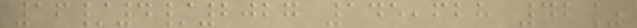16/4/2027 145,628 42%
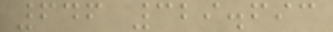646 329.693
